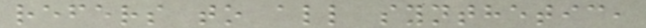refers to all synthetic,
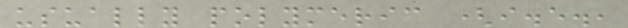usually polymeric (i.e.,
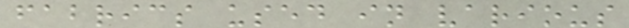fabrics used in various
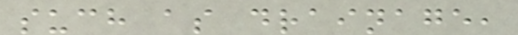such as drainage,
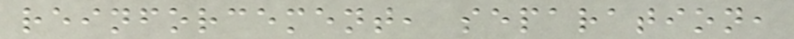reinforcement, separation,
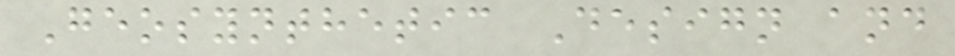Geosynthetic Design and
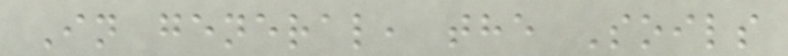In general, the Soils
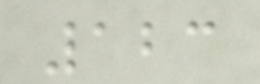123
